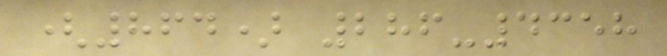(864) 286-4358
